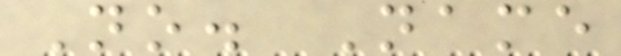No. Name
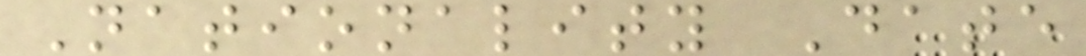Nationality Date
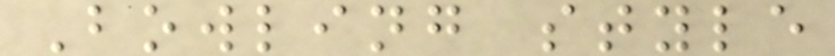Bowling style
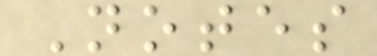Notes
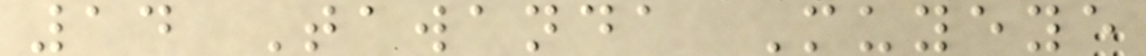14 Tawanda Muyeye
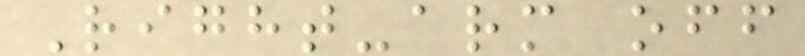Right-arm off
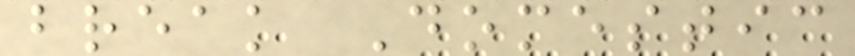break Domestic
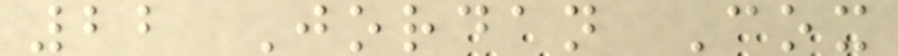22 Jordan Cox
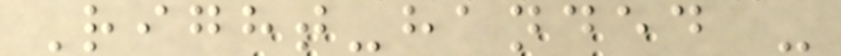Right-handed -
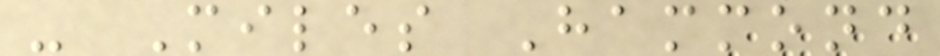- Miles Hammond
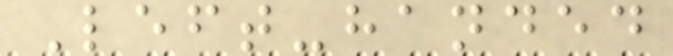Left-handed
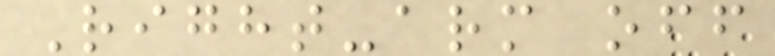Right-arm off
